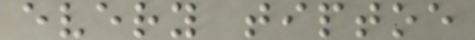every tiptoe
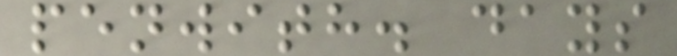penwith. days
